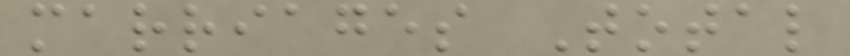marriages Total
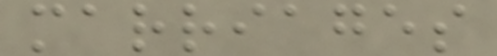marriages
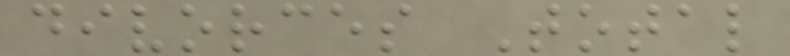divorces Total
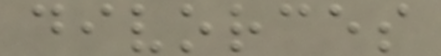divorces
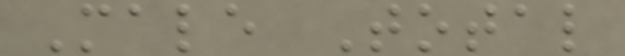Male Total
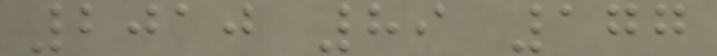2010 89 177
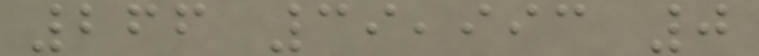266 39,993 0
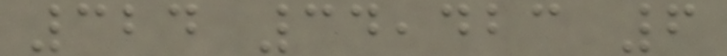324 34,423 6
